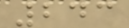243
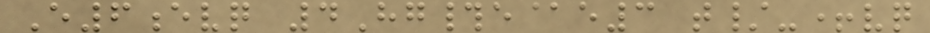E6evq 4Hg#e@e3 t/-+vq
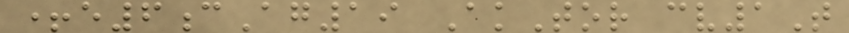+e6cAg19 AkTor cv1T
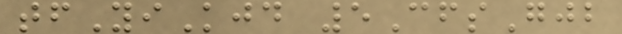tfYiKjd 5CfsGjb
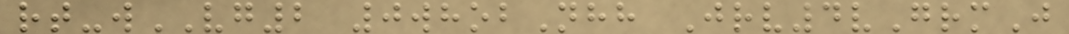rt-wVG2 0whobNhh Jrv4vGrmJ
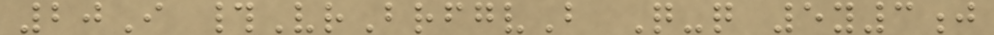20I #VrBrfgvB Q-q 5y3j
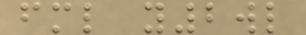fml y2wl
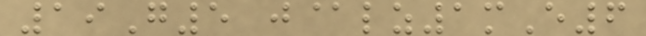19G5 j@lz1mE6
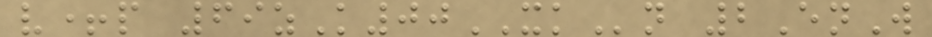v+p 69zK00XKn 2EnW
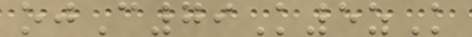ojC79K5zK
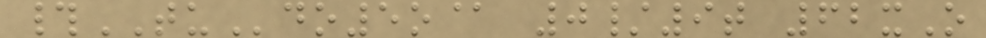#TUdo5o@ 0/9t 62xO
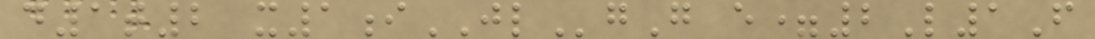d1t2 x1iJLgG e=2L1F
